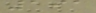191
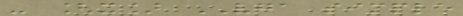- [x] VGA simple
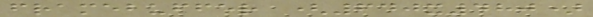framebuffer (640x480)
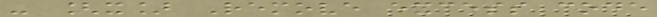- [x] Remove excess code
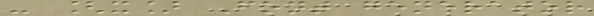- [x] Font generator
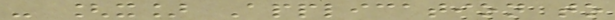- [x] Application to
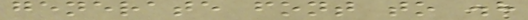generate font to .h
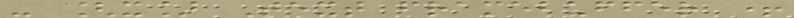- [x] Text framebuffer +
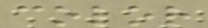color
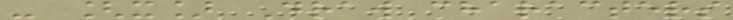- [x] Draw characters
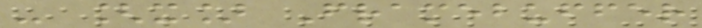- [x] Framebuffer
